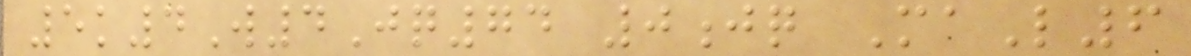5k4W4Jq74 0jq MaL6
